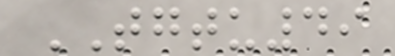TGTU49
